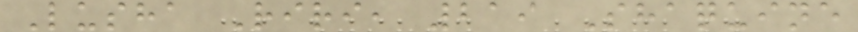Lusha Riri, 219 Shaquine
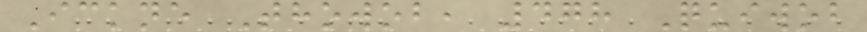Ickne Thowob, 478 Quiwob
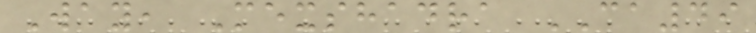Way, Mexshadra CA49
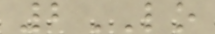2LO
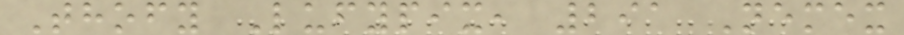Thofy Lufypix, 291 Nemex
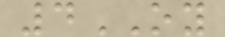4OY
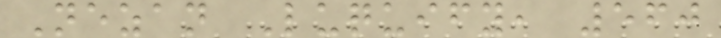Nezan Luquify, 560
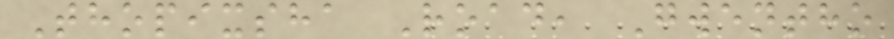Thopixsha Road, Gwentho
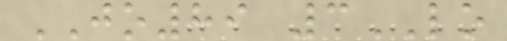JO89 3LO
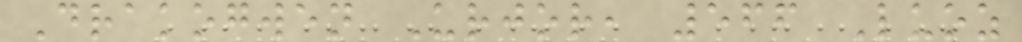Drakogwen Urjor, 566 Luoz
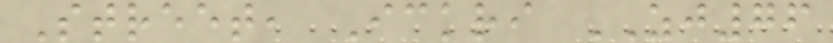Street, Ickri ZJ76
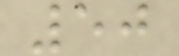50
